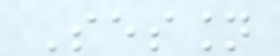Session
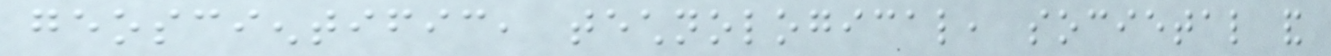geoscientific, technological, societal and
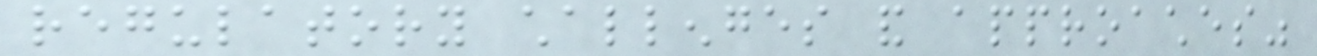regulatory challenges and approaches"
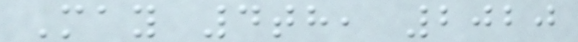May 4th, 2020
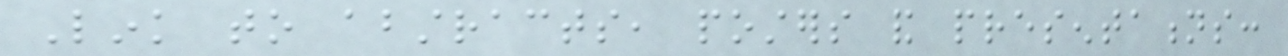Link to abstracts, posters and presentations:
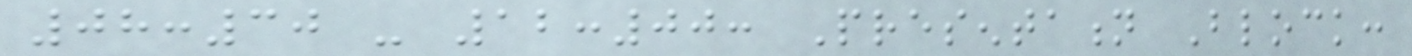08:30 - 12:00: Presentation Block:
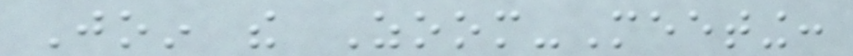Join the Zoom-Meeting:
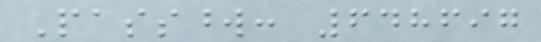Password: 648697
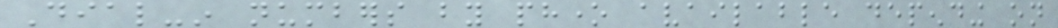Dial-in numbers by phone available depending on
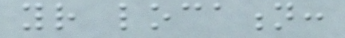your location:
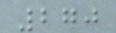270
